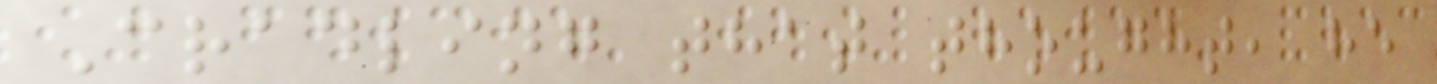Cradling that thought, he
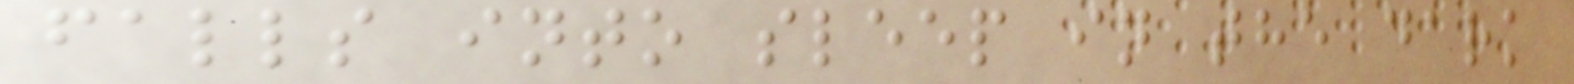falls into sleep in the dark
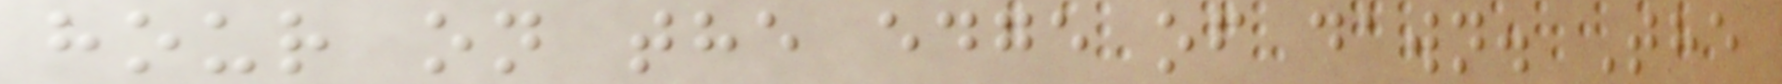hour on the edge of dawn. The
